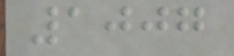1007
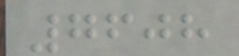7608
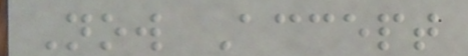Now Accept
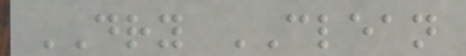DRY CLEAN
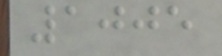1005
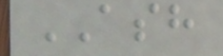ASH
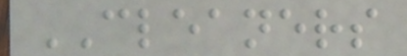CLEANERS
